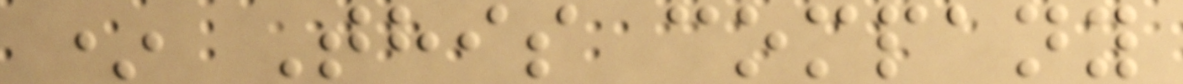* This company
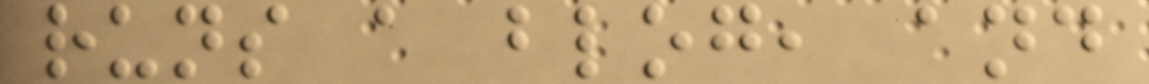runs a blog, and
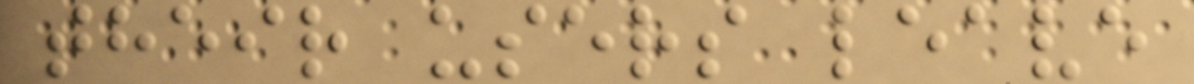their users leave
